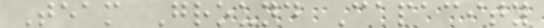Team Ground Capacity
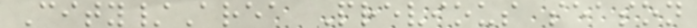City/Area Previous season
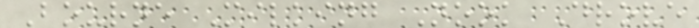Bourne Milking Nook Drove
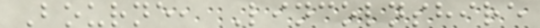Bourne, Lincolnshire
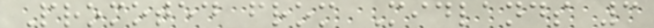Promoted from Midlands 3
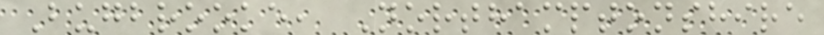Bugbrooke, Northamptonshire
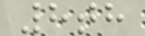8th
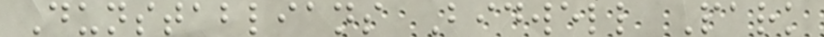Dunstablians Bidwell Park
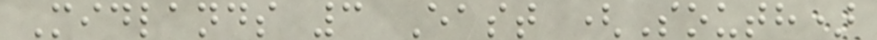Midlands 3 East (South)
